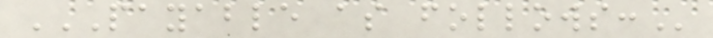PAYABLE AS FOLLOWS:
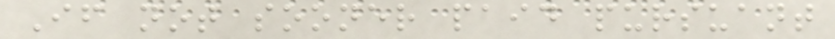If not sooner paid pursuant
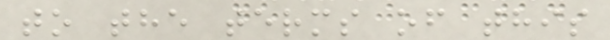to the terms of this
